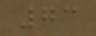73
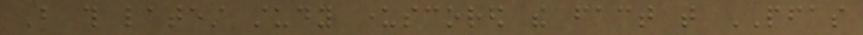But this latest study underscored the fact that PFAS
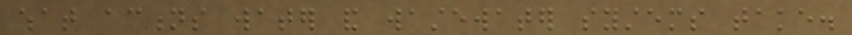what actions water and wastewater systems take.
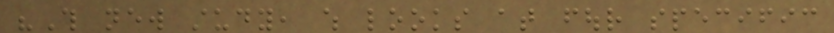"This new study, which looks at four specific
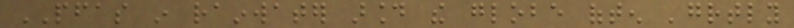PFAS in rainwater around the globe often 'greatly
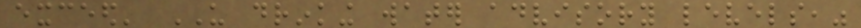exceed' US drinking water advisory levels,"
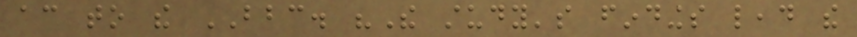according to the BBC. "The study's findings lead the
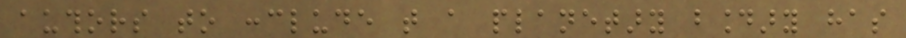authors to conclude that a planetary boundary has
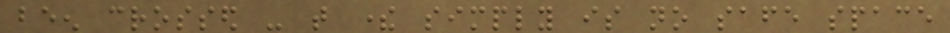been crossed - that there simply is no safe space
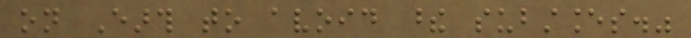on Earth to avoid these substances."
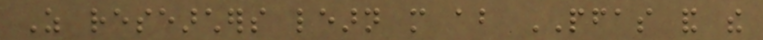As researchers learn more about PFAS and the
